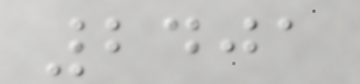2401
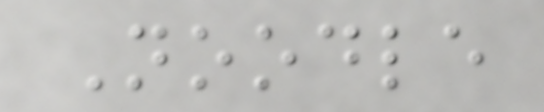Noodle
